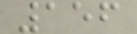156
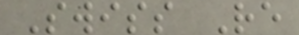Swiss Re
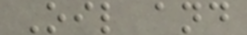Oil and
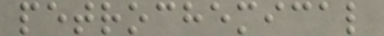petrochemical
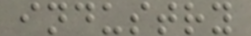industry
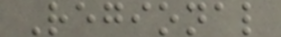Regional
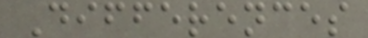Differences
